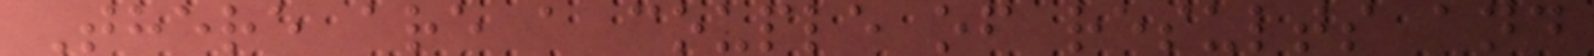There are a couple of results and
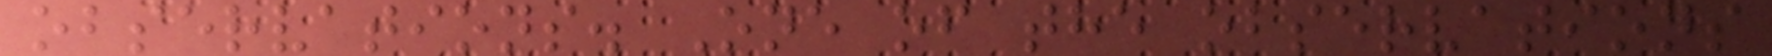observations. One of the observations
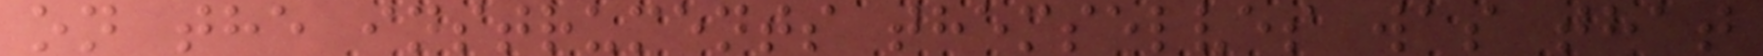on the instruments themselves was that
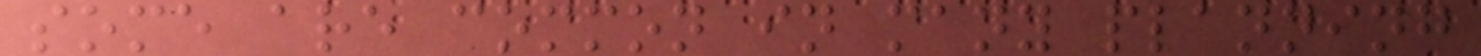some are common in many planning
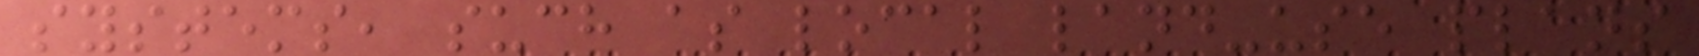systems, such as local land-use plans
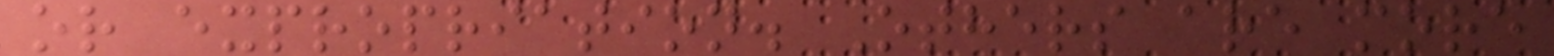or expropriation. Others are more
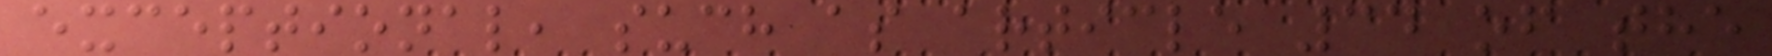exceptional, such as article 34 of the
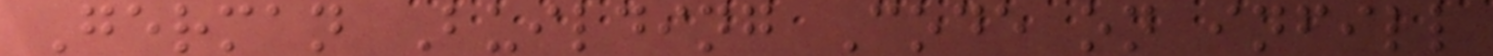German Building Code on infill
